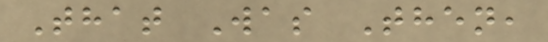That Was Then,
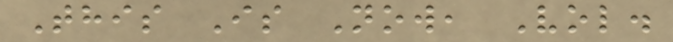This Is Now, Vol.
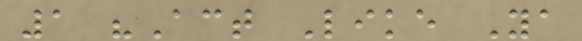1 "Act Like Ya
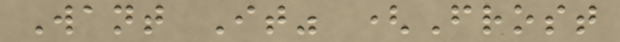Want It" (Frost
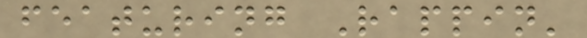featuring Rappin'
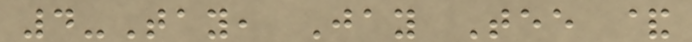4-Tay, Jay Tee &
